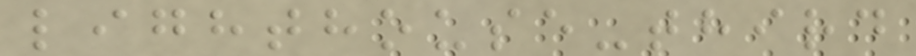lighthouse-third
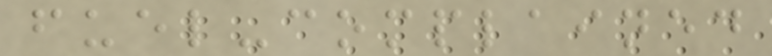fuel-complained
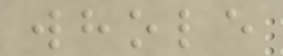whole
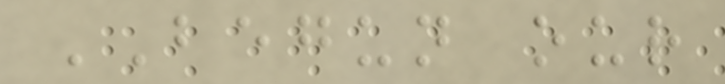BEGUN our
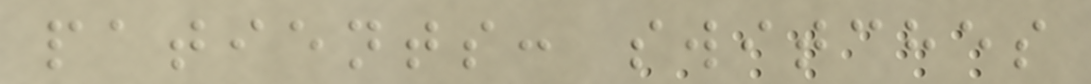patients: switches
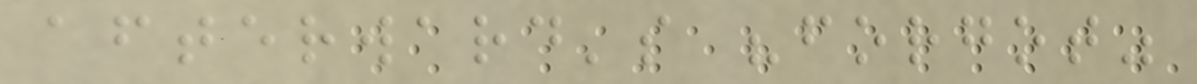afterward's "forgot"
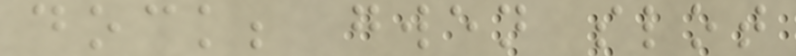dock; gwen slot
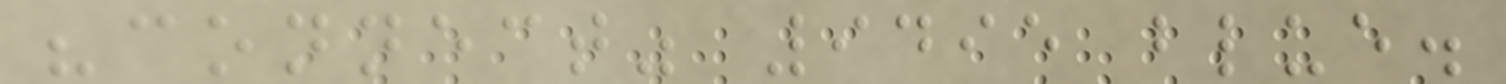"connect" 9495 blue.
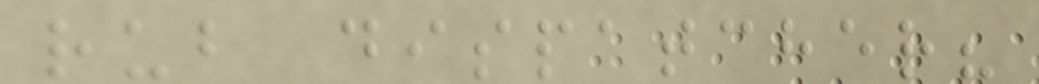rub dispatcher?
